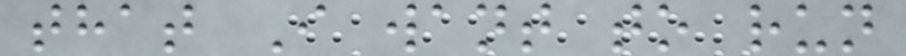that I want to run
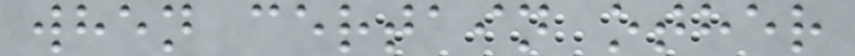when certain other
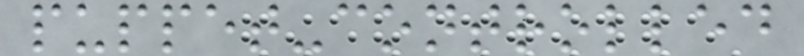puppet-controlled
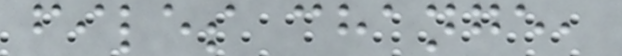files change,
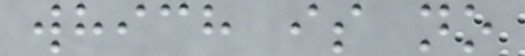which is no
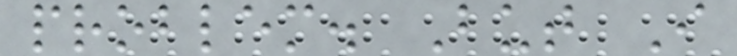problem. But I
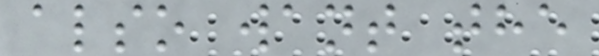also want the
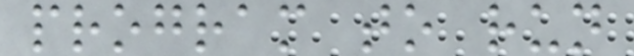program to run
